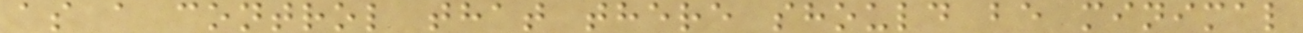as a control that there should be minimal
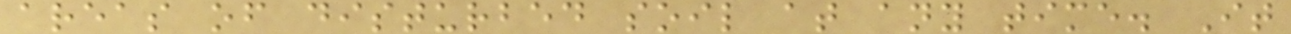areas of disturbed soil at any time. It
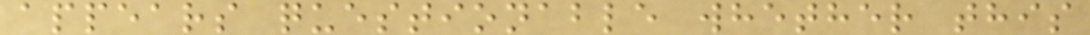appears questionable whether this
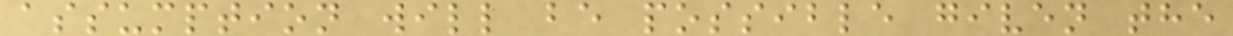assumption will be possible given the
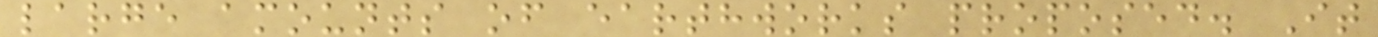large amounts of earthworks proposed. It
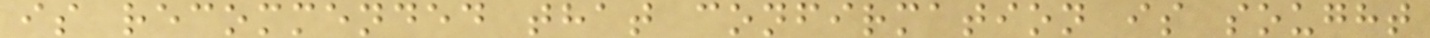is recommended that confirmation is sought
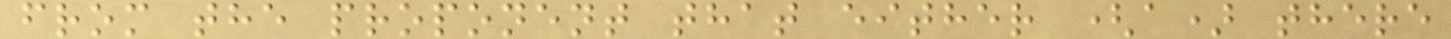from the proponent that either (a) there
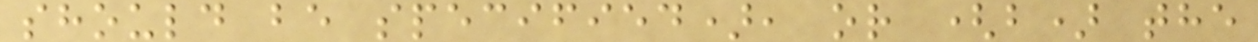should be specified), or (b) the
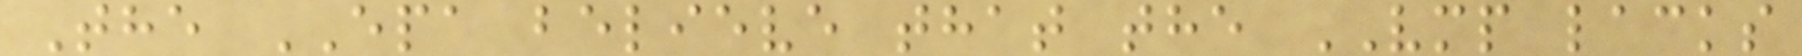The EPA believe that the VMP lacks
